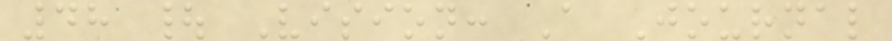48 | Vision: A Journal
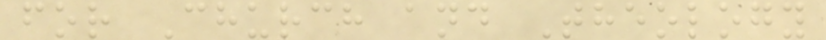for Church and Theology
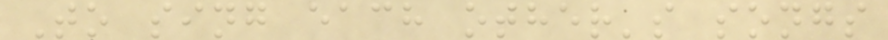To sing each other's songs
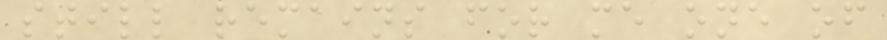still remains for me one of
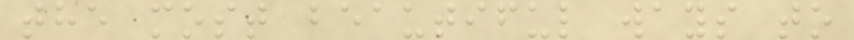the most beautiful ways to
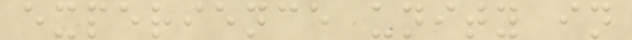experience unity in
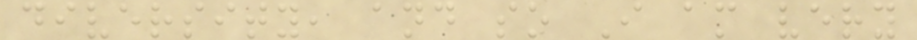diversity, and so I am very
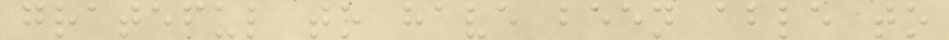grateful to have been able to
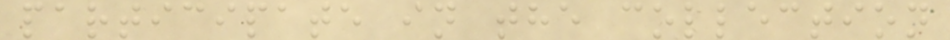participate in the collection
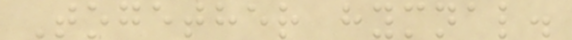Together hymnal.
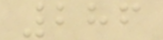286
